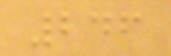246
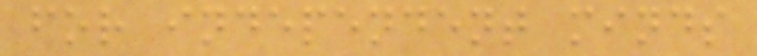for independent minds
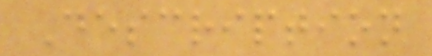Description
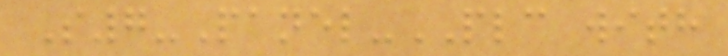S7-Panel-PLC with
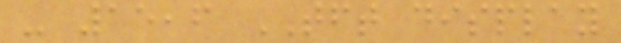- 15,6 TFT display
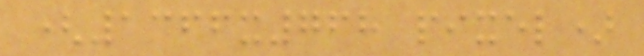(1366x768 pixel)
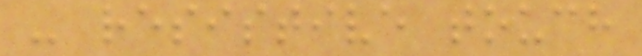- resistive touch
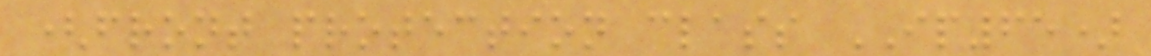(front protection class IP65)
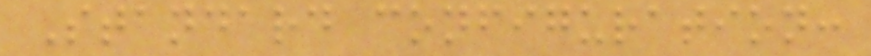Standard configuration:
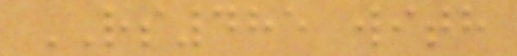RS485 with
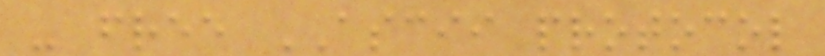- free ASCII protocol
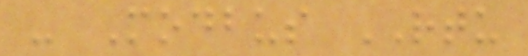- Modbus RTU
